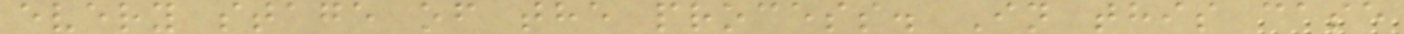every stage of the process. In this case
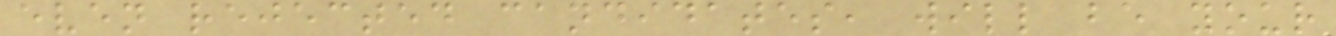even rejected candidates, will be your
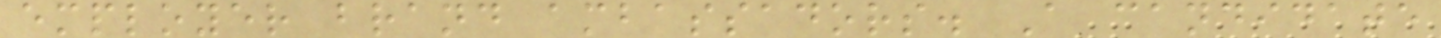employer brand ambassadors. A candidate
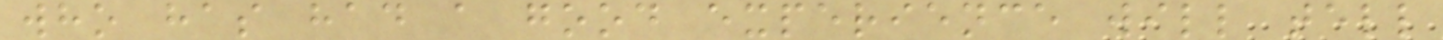who has had a good experience will tell
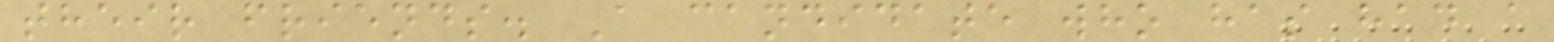their friends. A candidate who has had a
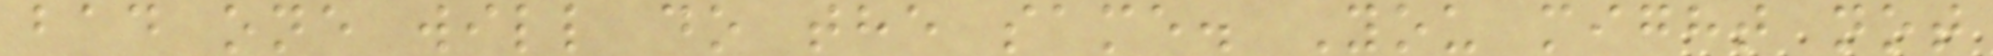bad one will do the same. You might not
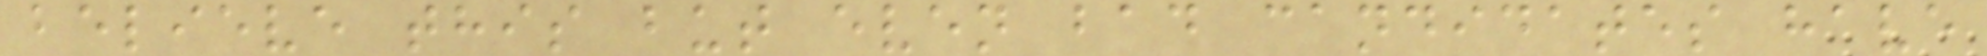believe this but even bad candidates have
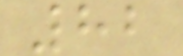82
